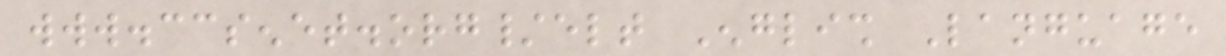www.ccsenet.org/elt English Language
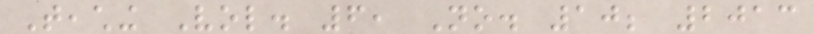Teaching Vol. 6, No. 10; 2013
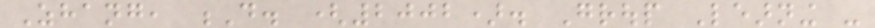Zhang, D. (2002). Group Learning -
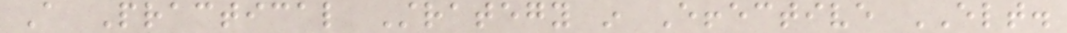A Practical Strategy in Effective ELT.
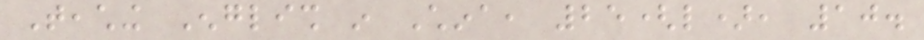Teaching English in China, 25(l), 10.
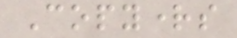Copyrights
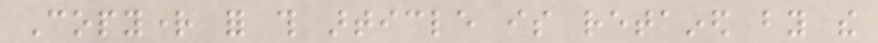Copyright for this article is retained by the
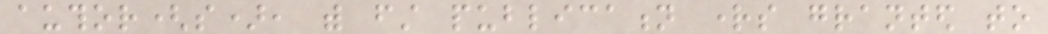author(s), with first publication rights granted to
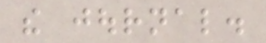the journal.
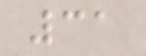31
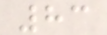83
